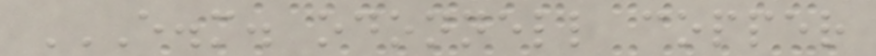E.M. ODONNELL COPPER
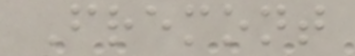Fremont
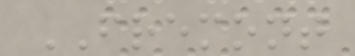FREMONT
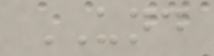UND
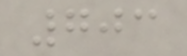703
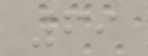69
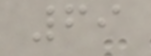69
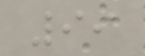99
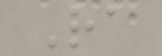Ra
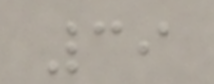39
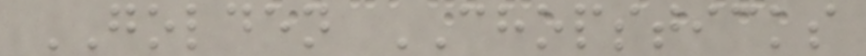GOLDEN CHOPSTICKS
